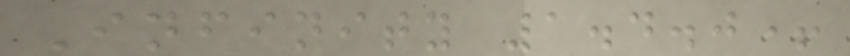Infinity 1.4.0+
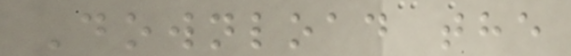Download the
